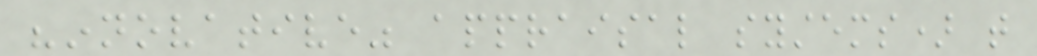"innovative" appraisal systems) that
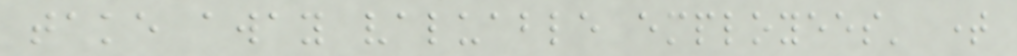take away valuable employees' time
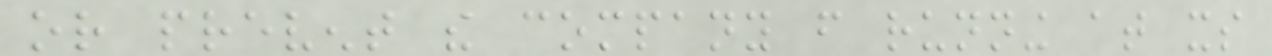or prevent the company from running at its
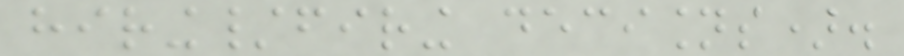hiring/firing decisions).
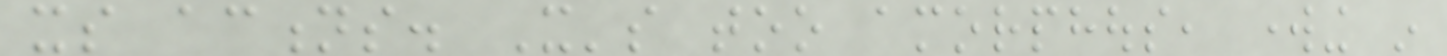its actions. It's too amorphous, working in
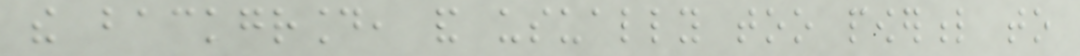the background, and usually too powerful to
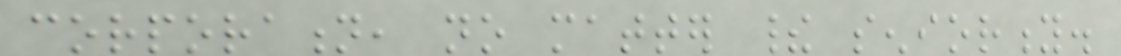corporation, no matter their seniority.
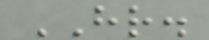HR.
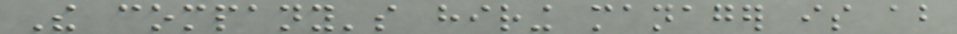The company's hiring manager is about
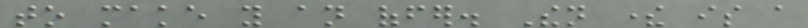to make you an offer. Then there is a
